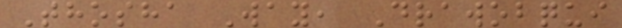Thosha Way, Drawobqui
